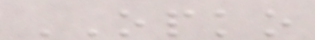OPKO
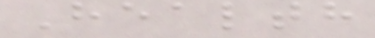Health
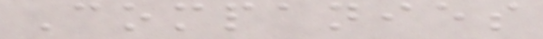Companies
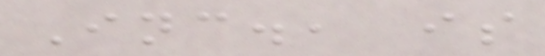Inc., is
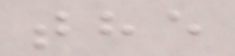the
